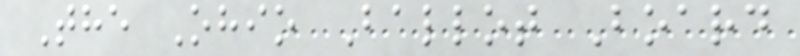The Ohio Ballot Board
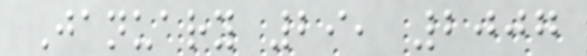January 29, 2007
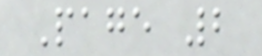Page 2
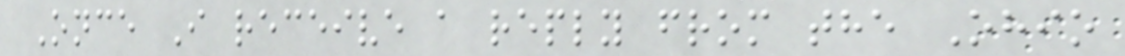Once I receive a reply from the Ohio
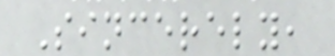Sincerely,
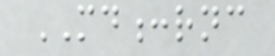MD:rnc
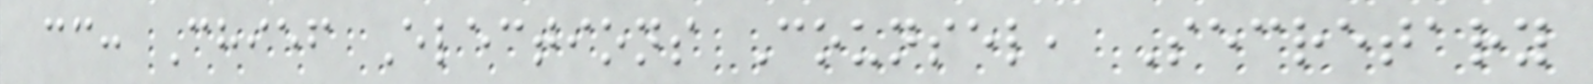cc: Chief Elections Counsel, Secretary
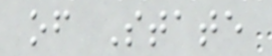of State
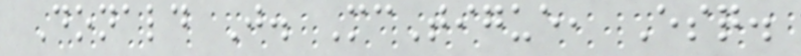Donald J. McTigue, Esq.
